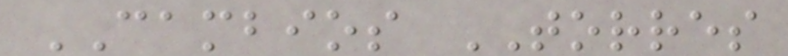CAMBIOS TORRES
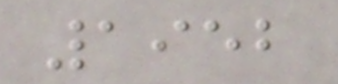1952
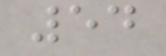54
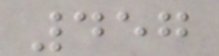457
